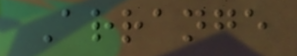Arrange
